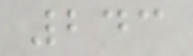243
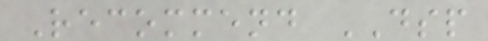Recommend DSP
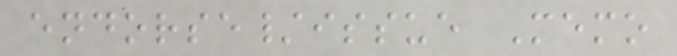endorse/issue Memo
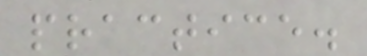practice.
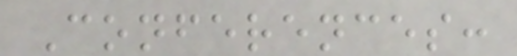Conferences:
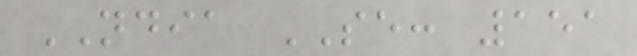NDIA SE: 151
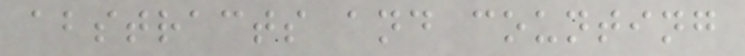abstracts and counting
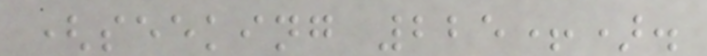(seeking 225+).
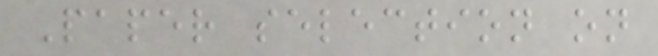Paper selection on
